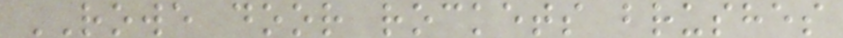ROWE door rockets brushes
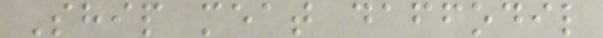Ship meat daffodil
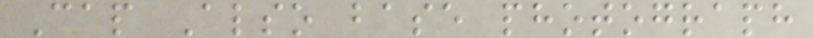Cap Also base photograph
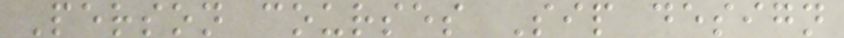Person courses Sip design
